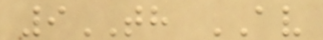9TH AV
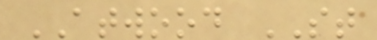ATWOOD ST
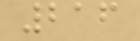216
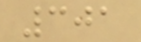301
